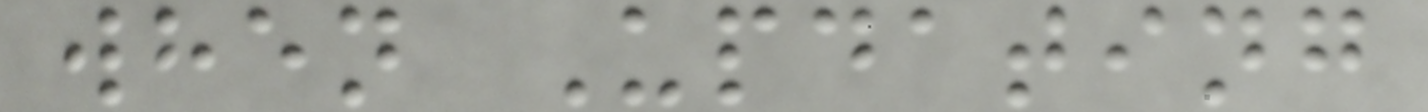when Updating
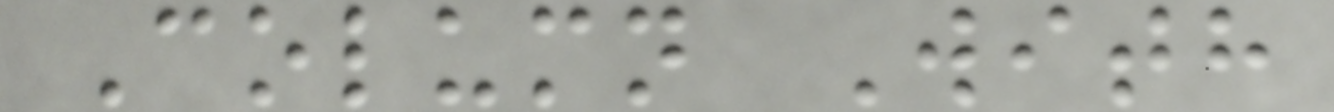Column With
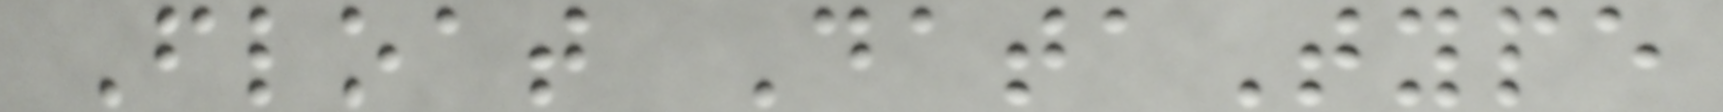Float DataType
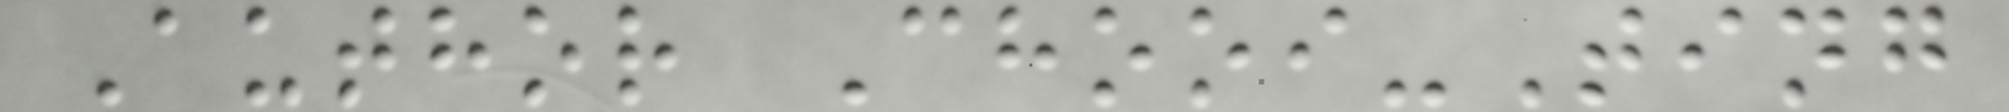Author Chooi-Ting
